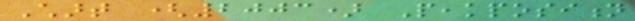Chart (2003) Peakposition
